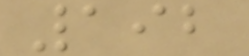192
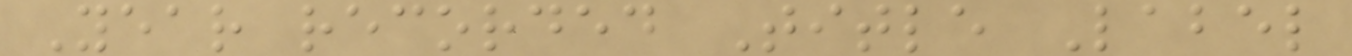Year recorded Title Label
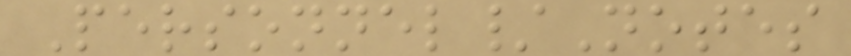Personnel/Notes
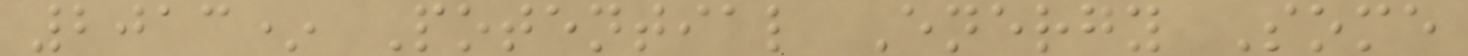2013* Potential Energy Some
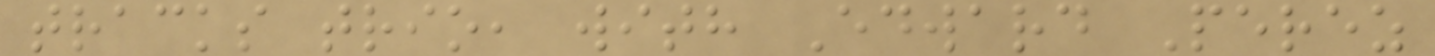tracks trio, with Edward Perez
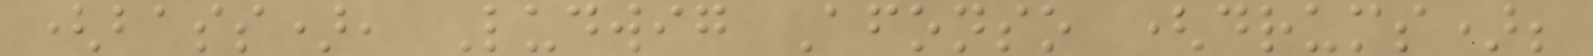(bass), Ludwig Afonso (drums);
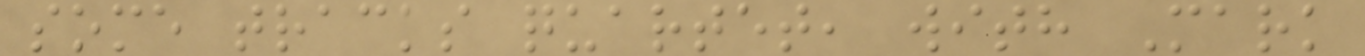some tracks quartet, with Mark
